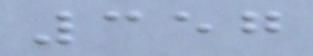357
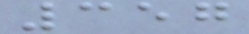357
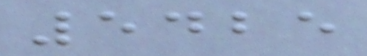5425
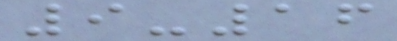9-16
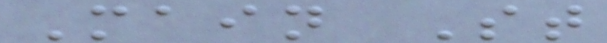Main St
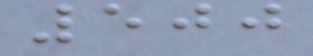500
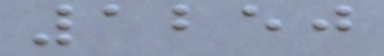1250
